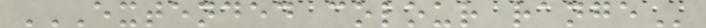EXTENDED COLOUR RANGE
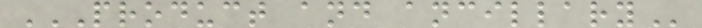PRODUCT AND ANCILLARY
